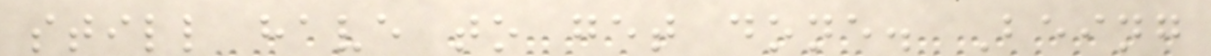still have to get done. Being
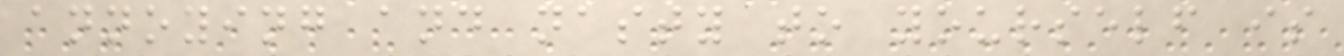annoying and nasty to yourself is
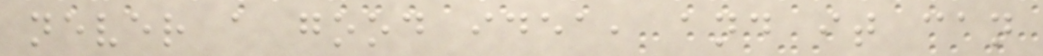never a good idea, and it can
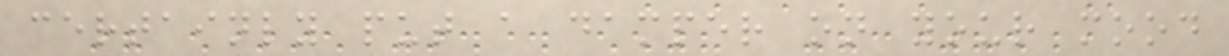certainly put a damper on your mood
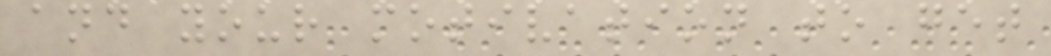and your motivation to get
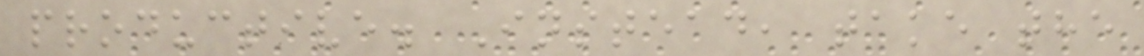productive. Instead, take the
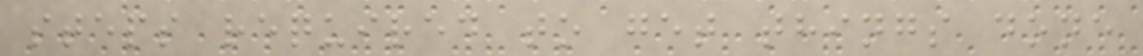steps required to get things done
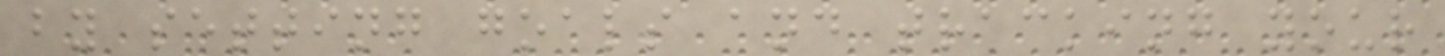by setting goals and tracking your
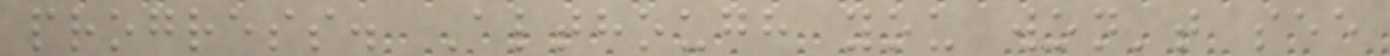progress. Although you won't see
